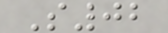S02
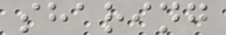sharing
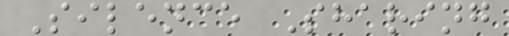Silence Sharing
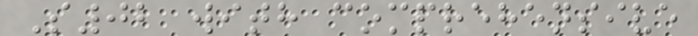S02 with comprehensive
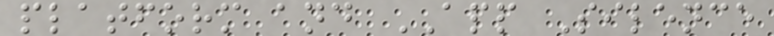platform and APP Silence
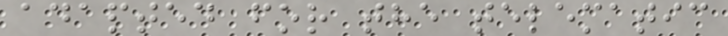adapted for the telematic
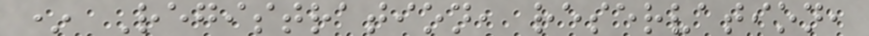* Registration, reservation,
